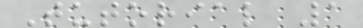Tutorial 1
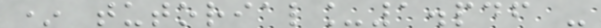* tutorial_1.pdf -
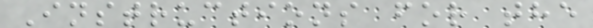Instructions for the
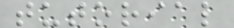tutorial
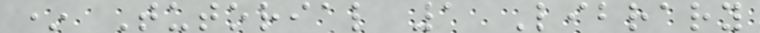* Tutorial 1 Library
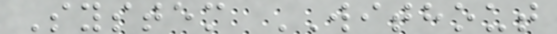System WITHOUT
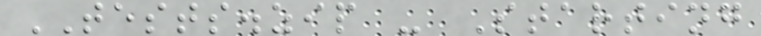TESTS.zip - Starting
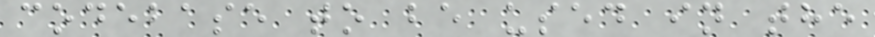codebase to be used in the
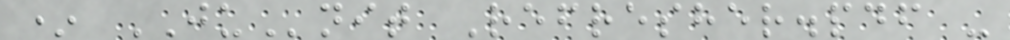* JUnit Refresher.pdf -
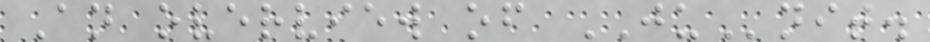An overview of JUnit.
